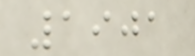1901
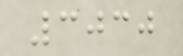3030
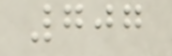707
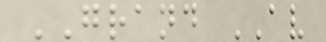GRAND AV
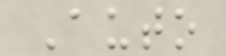Auto
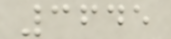3645
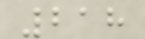218
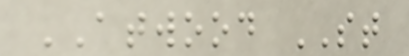ATWOOD ST
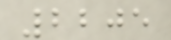2205
